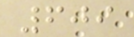609
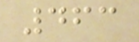463
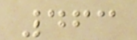463
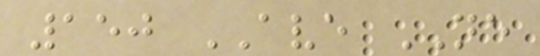150 AVE NE
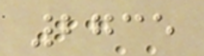2735
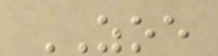ZOE
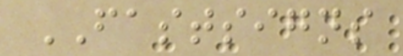FASTSIGNS
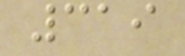319
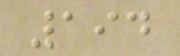194
